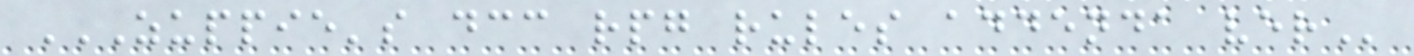ZUPPIE'S DCC RPG RULES ADDENDA VER
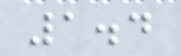1.4
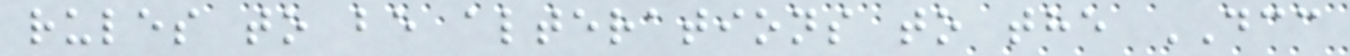rules to be alterations to the DCC
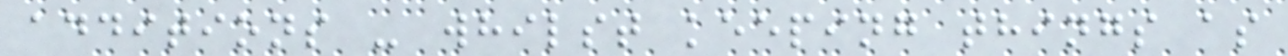additions - whilst keeping things as
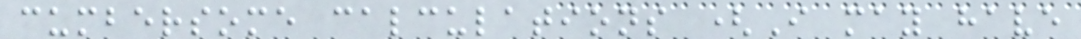cumbersome calculations (I may have
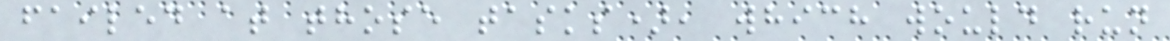failed at those tasks), which would run
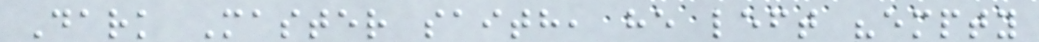Dark Master saith, he left "empty
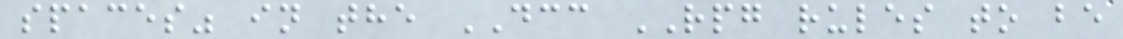spaces" in the DCC RPG rules to be
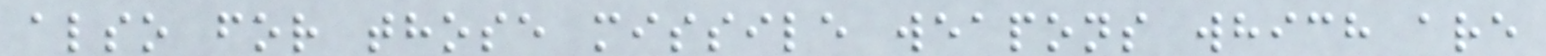also for those missile weapons which are
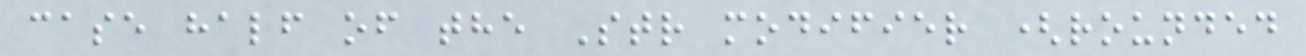case half of the Str modifier (rounded
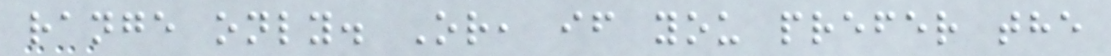range only. Or, if you prefer the
